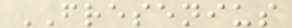FRESENIUS
